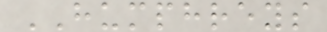HUMPHREYS
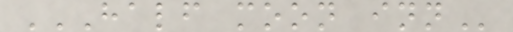HALF MOON INN
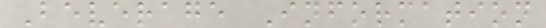Beverage Information
